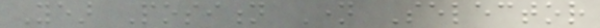Year Position Name Selector
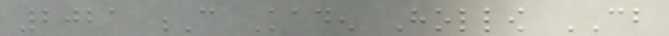2021 C Kaden Hollow CB
